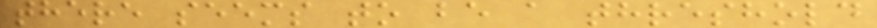there seems to be a threshold
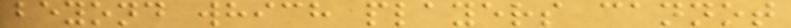beyond which players cannot
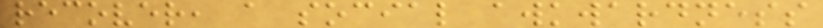recover, a social awkwardness
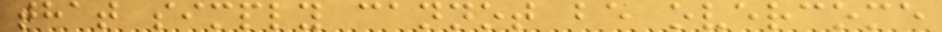that simply cannot be overcome
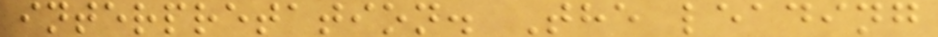interpretation. The leading
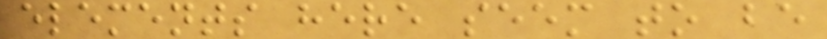elements here seem to be
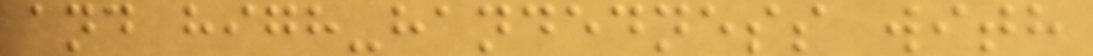and high-handedness with
